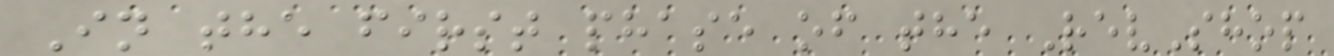In the first phase of the RevShop
